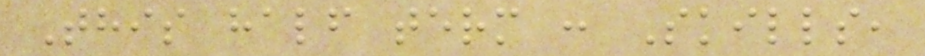This half term : Skills,
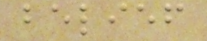belief
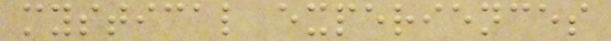mystical experiences
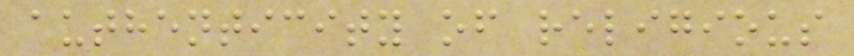authenticity of religious
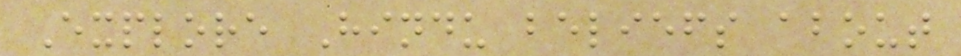Explore Hindu beliefs about
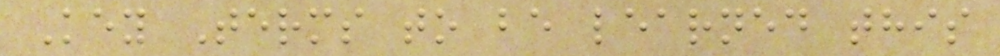Key Terms to be learned this
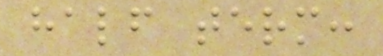half term:
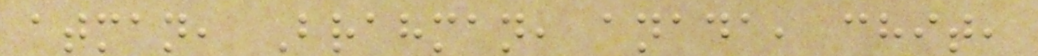atman, Brahman, anada, chit,
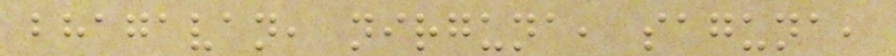bhagavan, nirguna, saguna,
